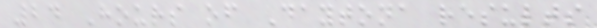24 Hours of Daytona results
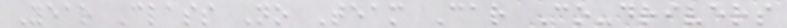Year Class No Team Car Co-drivers
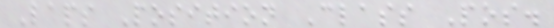Laps Position Class Pos.
